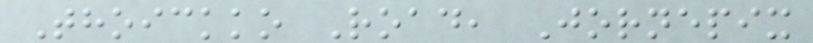Thoickko Road, Jornepix
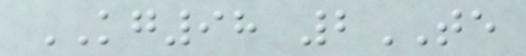KG98 2TE
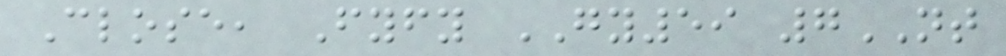Close, Fyfy GY59 7NT
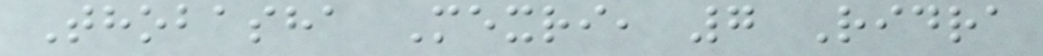Thobasha Mexri, 7 Ridra
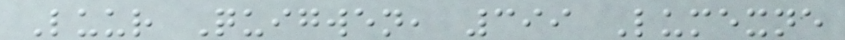Luur Quigwen, 399 Lumexne
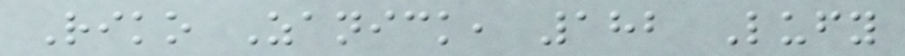Riko Zanick, 182 Lufy
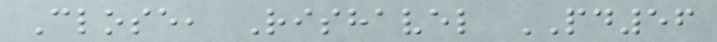Close, Rishavel PD56
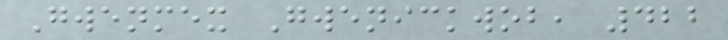Gwenmex Gwenickwob, 422
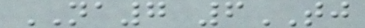NA7 6TJ
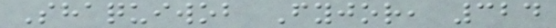Shaquiwob Fyjor, 324
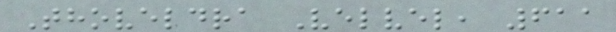Thoveldra Velvel, 611
